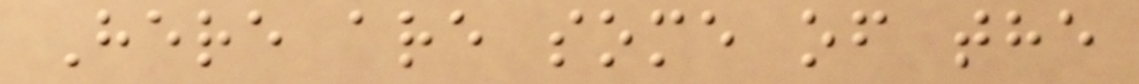Here are some of the
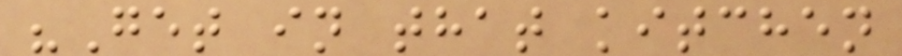"Get in that kitchen
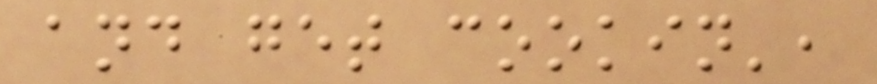and get cookin',
